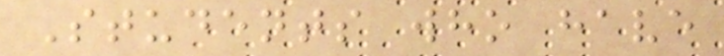Students who have
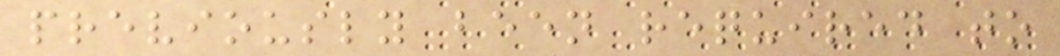previously been required to
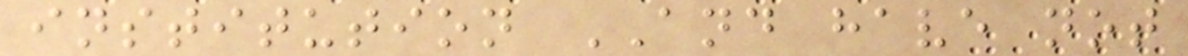institution AND have not
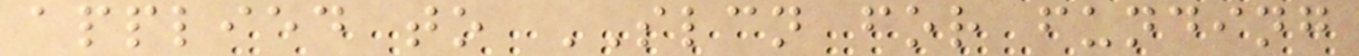applied to SLCN for funding
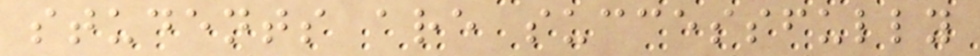students are successfully
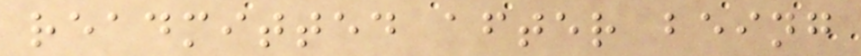readmitted after being
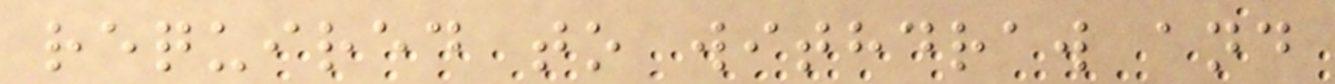required to withdraw and
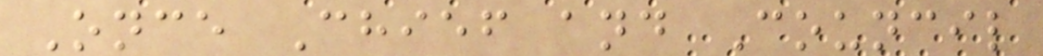Once Chief and Council
